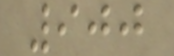900
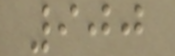900
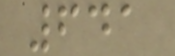641
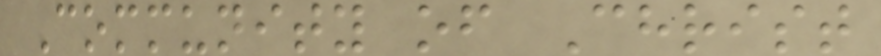Community of Christ
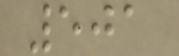501
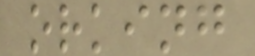orking
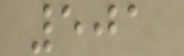501
